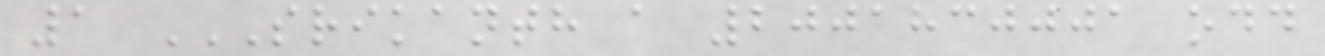1 SRIKANTH A 2001830001 ODD
